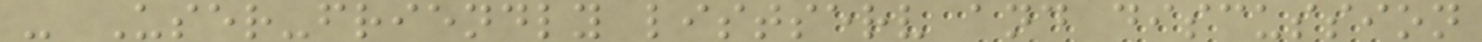- User-friendly listserv and discussion
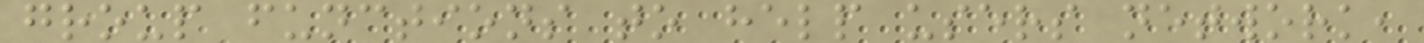group functions to help users network,
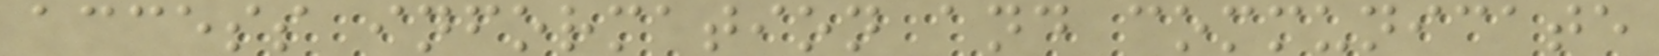access information and communicate
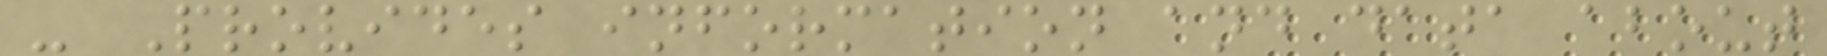- Provides information and data about
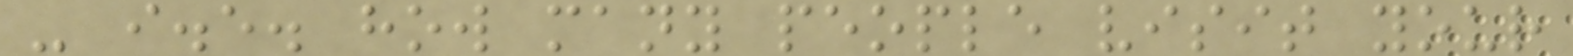- i.e. how many people visit your
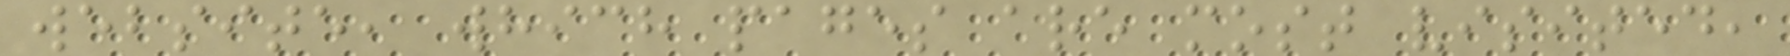website, which pages are most visited,
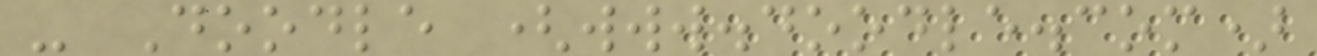- Doodle (www.doodle.com)
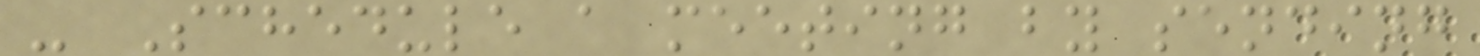- Schedule a meeting by sending
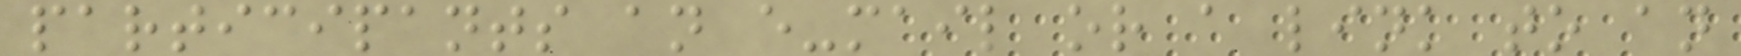participants an e-mail or a link to an
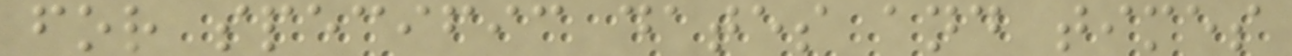for specific dates and times
